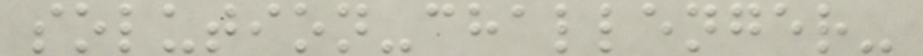solution-challenger-
